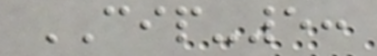CIP-5:
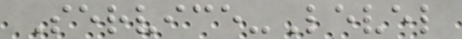Service-Level
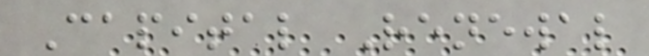Capital Renewal
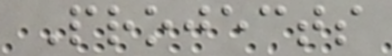Projects
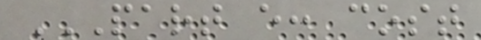PART E: COST
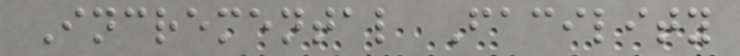Incremental Facility
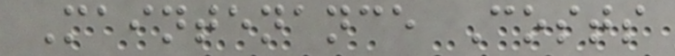Maintenance Costs
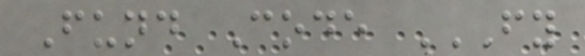Fund Code FY
